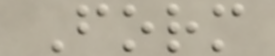Form
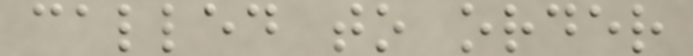called to order
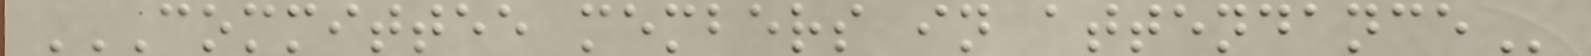COMMITTEE MEMBERS IN ATTENDANCE
